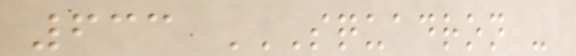633 SQUADRON -
